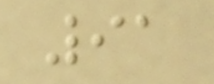91
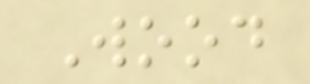Wood
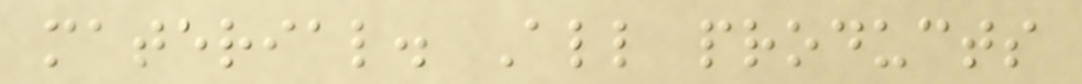material. All products
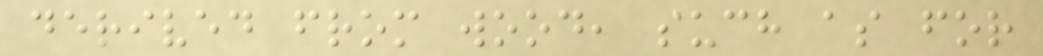derived from wood, such as for
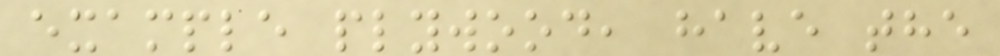example plywood, have the
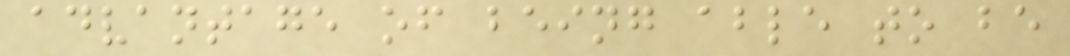advantage of being able to be
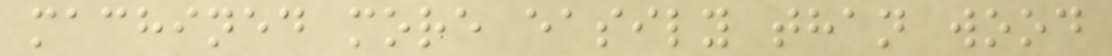machined more easily than wood
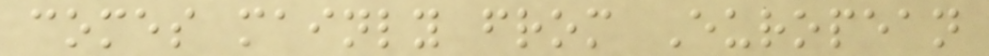comes mainly from European
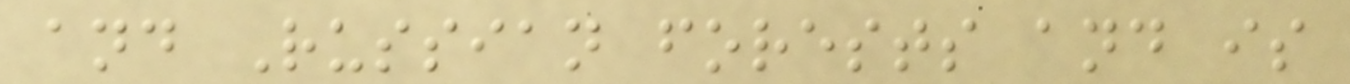and Russian forests and is
